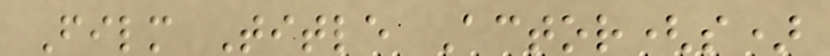Film Title Actor(s)
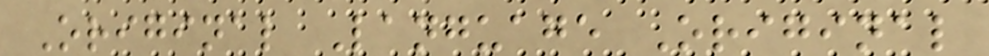Original Language Original
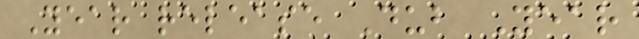Year release Dub Year
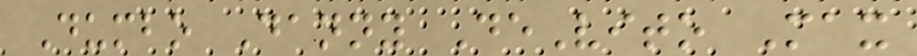Dumbo Danny DeVito Max
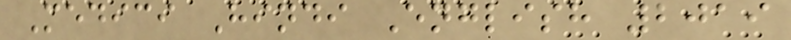Medici Hindi English 2019
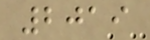2019
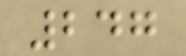247
